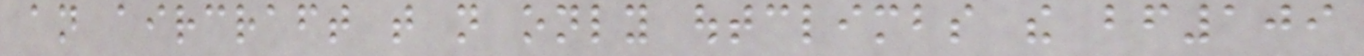an aircraft that not only outclimbs the bf109
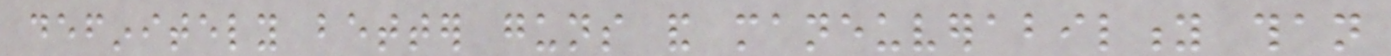definitely better guns and maneuverability than
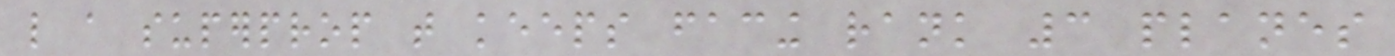like a superprop that keeps facing rank 3 planes
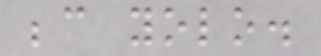because yolo.
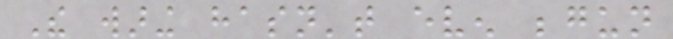The waring hasn't even begun
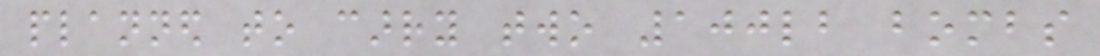planned to carry two 100lb bombs
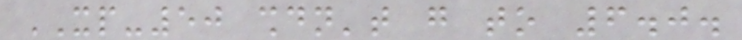XP-50 shouldn't go to 6.0.
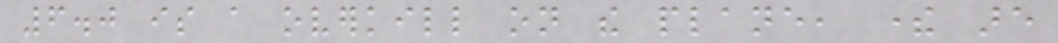6.0 is a overkill on the plane, there are
